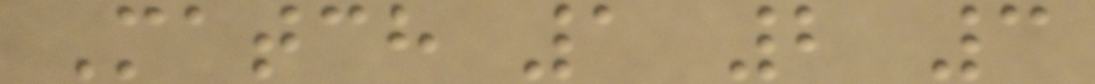Match 1 2 3
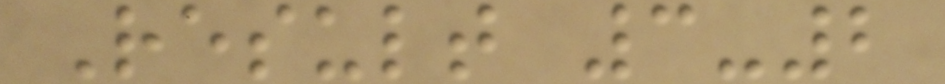Result 3-2
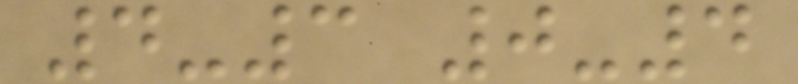4-3 0-4
